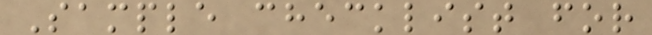Sample checklist for
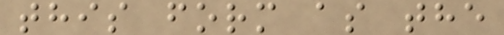this form as the
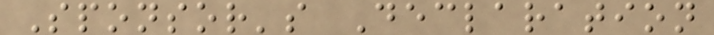Sponsor's Declaration
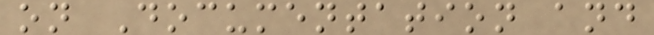on Documentation and
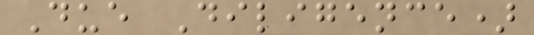Due Diligence)
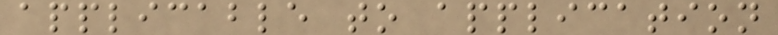applicable to application
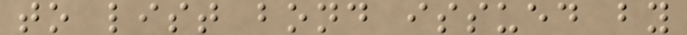to list bond issued by
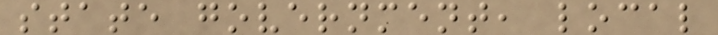state government, local
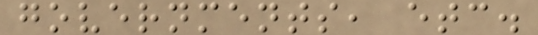governments, etc.
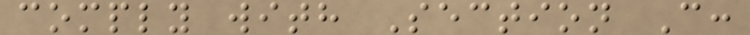comply with Section C:
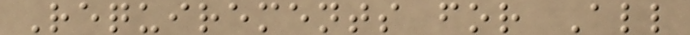Requirements for All
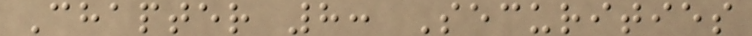Chapter 8: Securities
